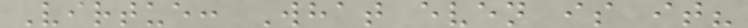Virtue: What even is it?
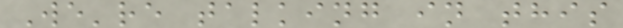We're talking in this
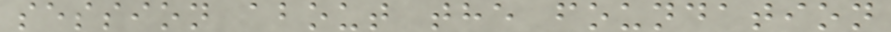session about the foundation
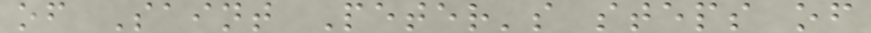of Saint Peter's steps of
